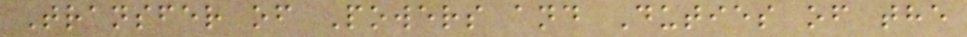Transfer of Powers and Duties of the
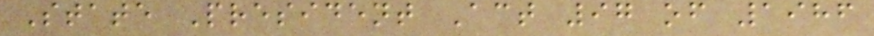State President Act 97 of 1986
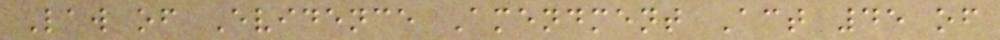Law of Evidence Amendment Act 45 of
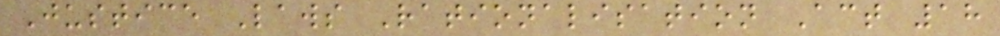Justice Laws Rationalisation Act 18
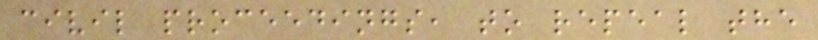civil proceedings, to repeal the
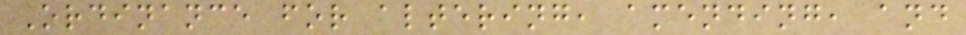Ordinance for altering, amending, and
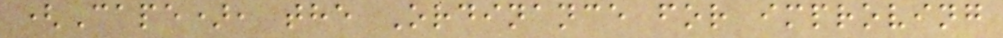(Cape), the Ordinance for improving
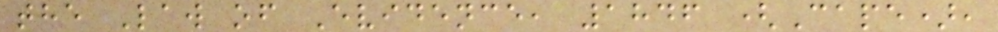the Law of Evidence, 1846 (Cape),
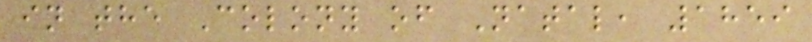in the Colony of Natal, 1859
